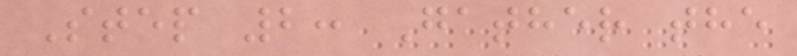Step 2: Gather the
